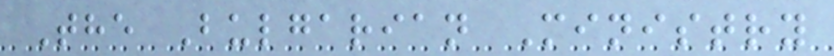The Bulgarian Ministry
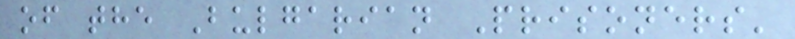of the Bulgarian Prisoners'
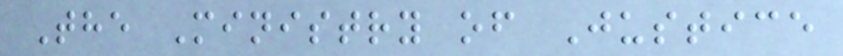The Ministry of Justice
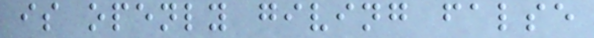is openly giving false
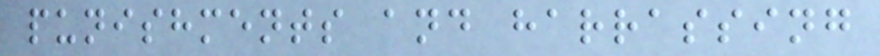punishments and harrassing
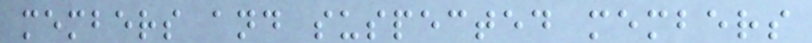members and suspected members
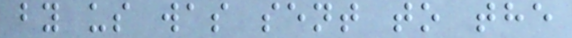by us was sent to the
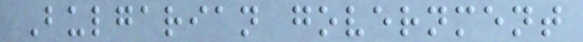Bulgarian government
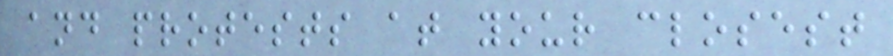and protests at your closest
